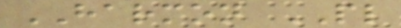HARMON PL
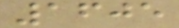1605
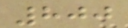800
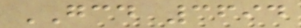GCD 3694
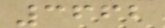3662
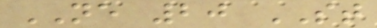NE 20 ST
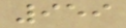959
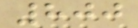800
